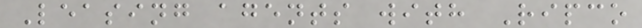Leasing agents with Ripco
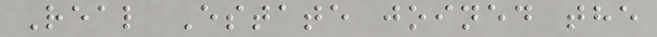Real Estate joined the
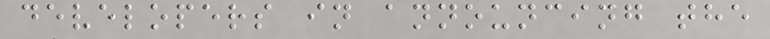developers in announcing the
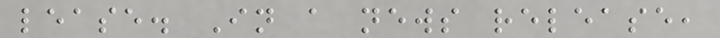lease. In a news release,
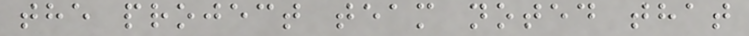the project team noted that
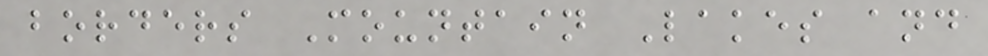borders Mountain Lakes and
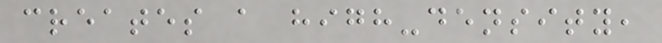creates a high-density,
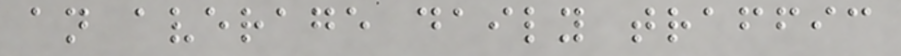an average daily traffic
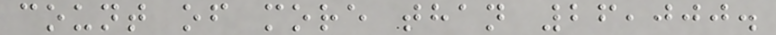count of more than 26,000.
